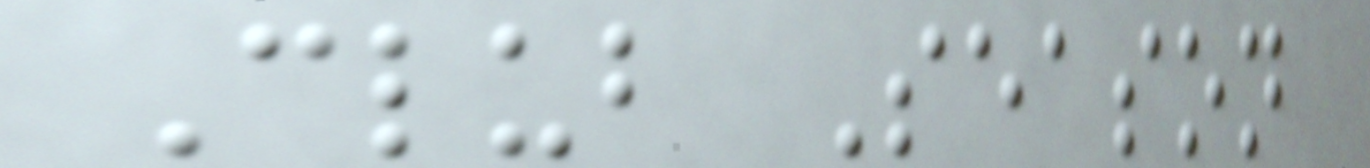Club Season
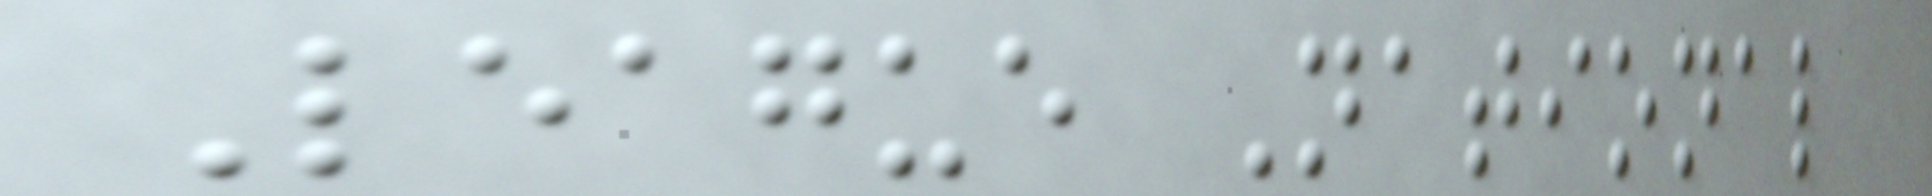League National
